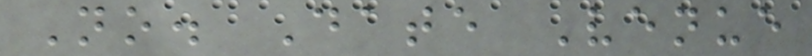No. Date Venue
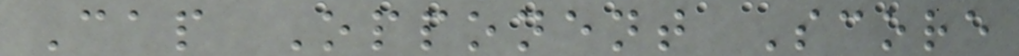Cap Opponent Score
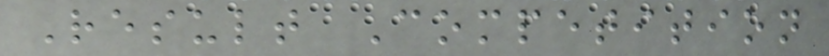Result Competition
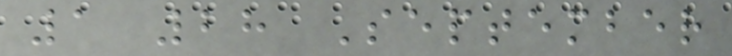1 28 September
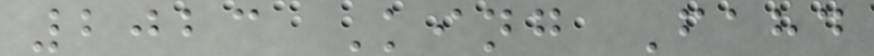2023 King Fahd
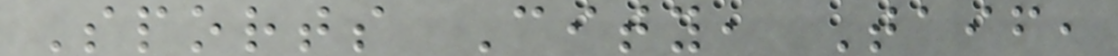Sports City, Taif,
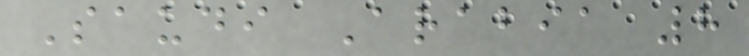Saudi Arabia 8
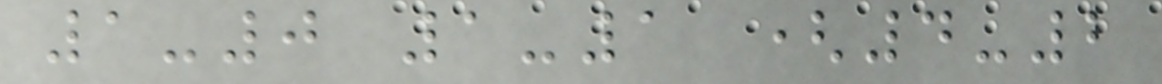1-0 1-1 (4-2
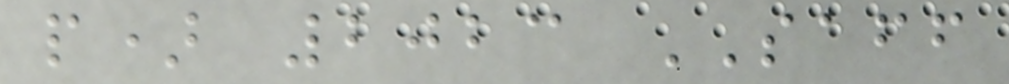p) 2023 SAFF
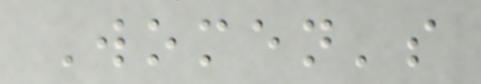Women's
